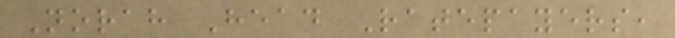Norah Head Ratepayers,
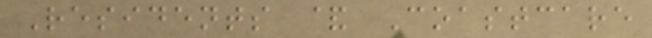Residents & Coastcare
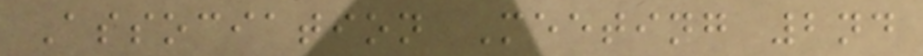Association Meeting 2nd
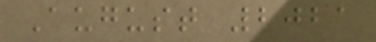August 2021
